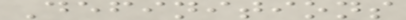Definitions
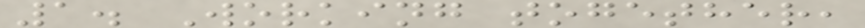1. Working together,
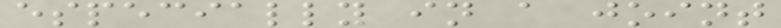especially in a joint
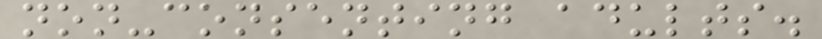non-consenting adults.
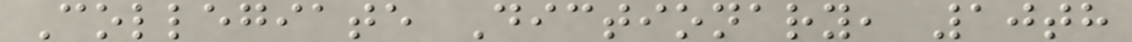Collegiate Dictionary, 10th
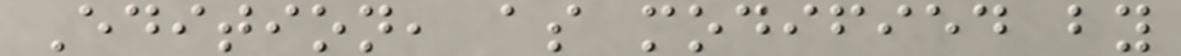Edition, as modified by
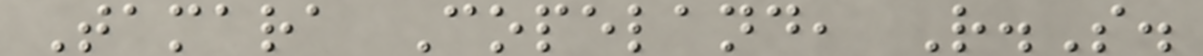Tamara Copeland, R.S.
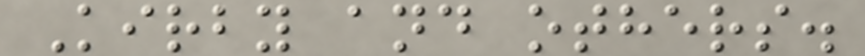Kirby and others.
